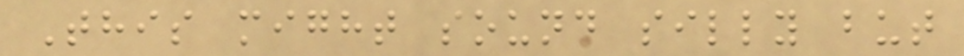This might sound silly but
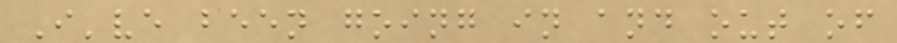I've been going in and out of
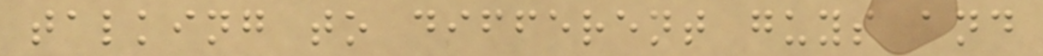talking to different guys and
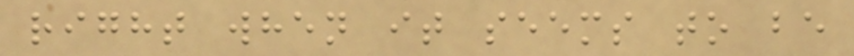right when it seems to be
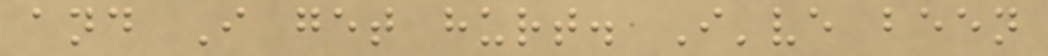and I get hurt. I've been
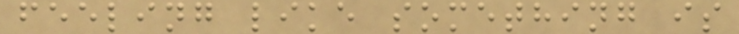feeling like something is
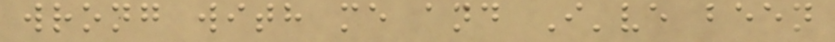wrong with me and I've been
